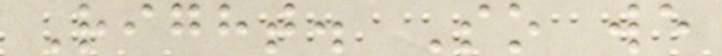Right. So we
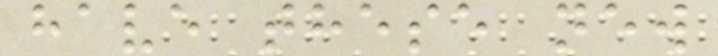have these new
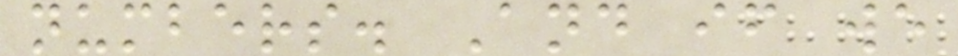numbers. And if we
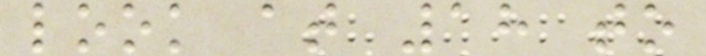look at 18 to
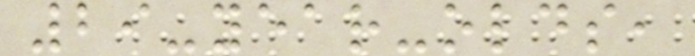29-year-olds,
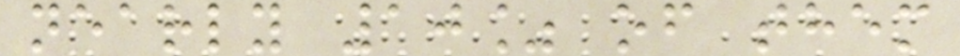nearly 10% of them
